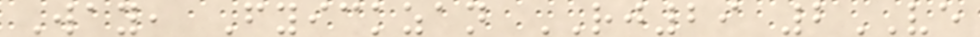Way, Fyickzan RJ29 2VE
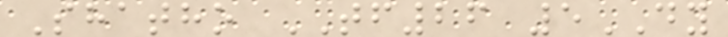Shatho TF26 5DY
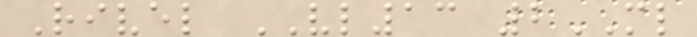Rivel VL13 2ML
